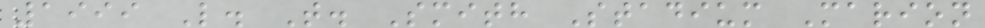1999 L. T. Smith Stadium Marion
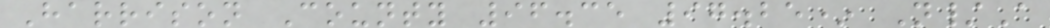Harrison County 96.35 97.25* N/A
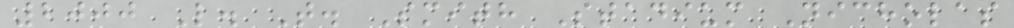2000 L. T. Smith Stadium Nicholas
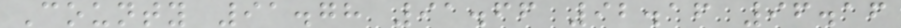County 91.78 91.66 92.16 96.16
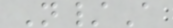N/A
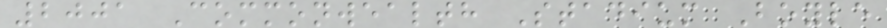2001 Commonwealth Stadium Boyle
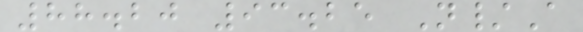88.20 93.25 N/A
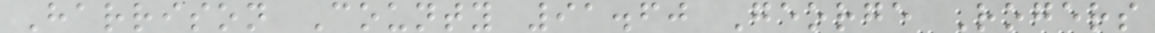Harrison County 91.60 George Rogers
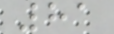81
